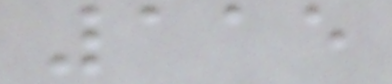115
